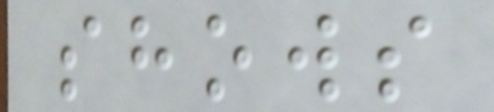shows
